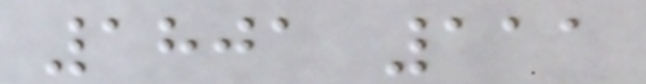1801 111
